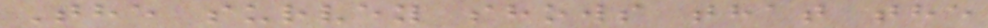The survey shows that the
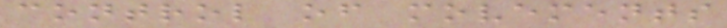control of movements
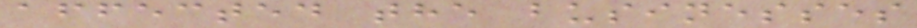affected the businesses
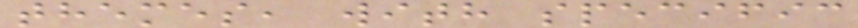themes, with specific
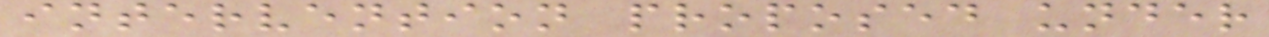intervention proposed under
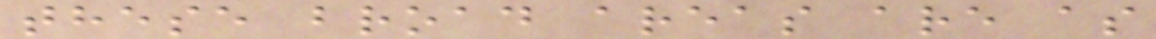these broad areas are as
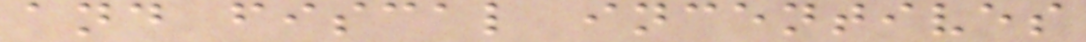and fiscal incentives
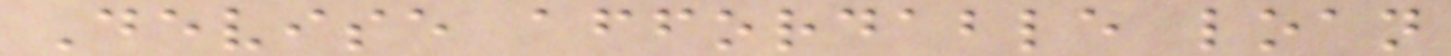Devise affordable loan
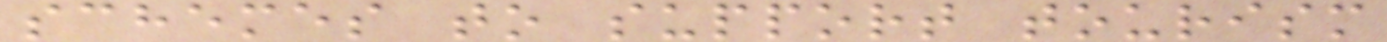schemes to support tourism
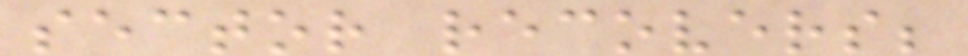sector recovers;
